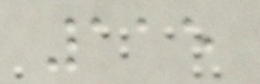115
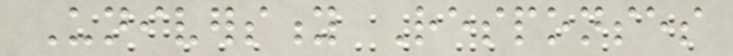University Responses
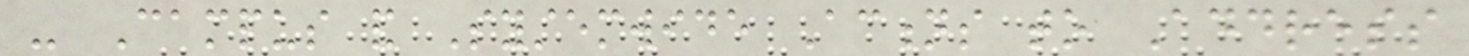- Campus and Systemwide Actions to Address
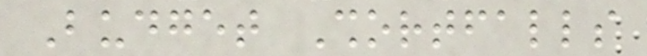Budget Shortfalls
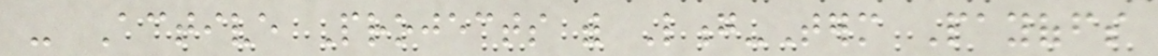- Active Projects with Long-Term Payoffs
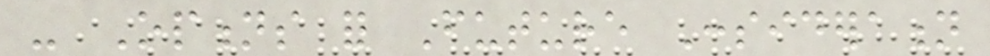- Options for Future Consideration
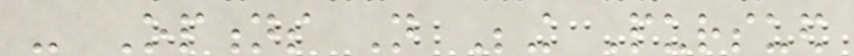- Options Not Being Pursued
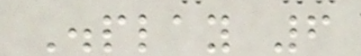Display 6
